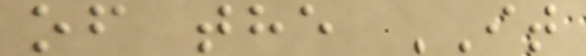of the IT
